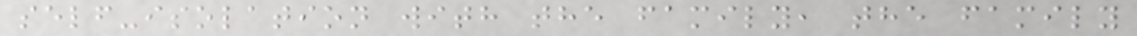self-isolation with the family, the family
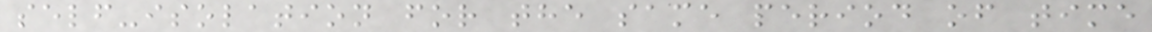self-isolation for the same period of time
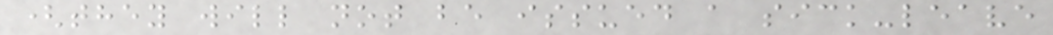(they will not be issued a sick-leave
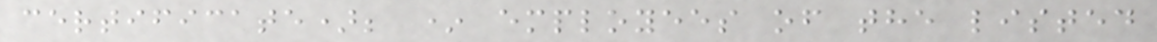certificate); * employees of the listed
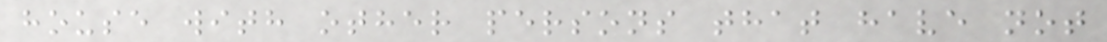house with other persons that have not
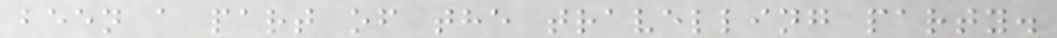been a part of the travelling party.
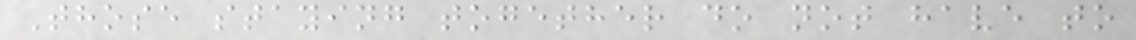Those staying together do not have to
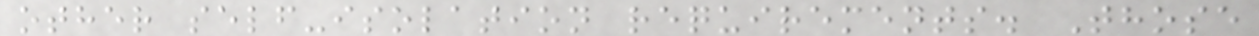other self-isolation requirements. Those
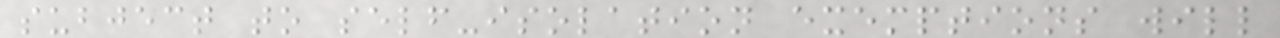subject to self-isolation exemptions will
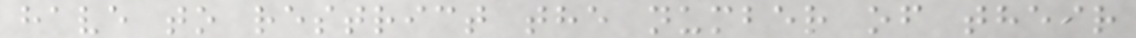have to restrict the number of their
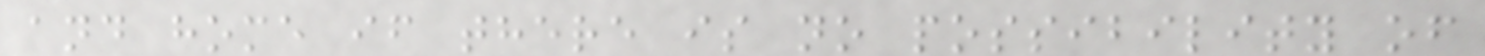and home if there is no possibility of
